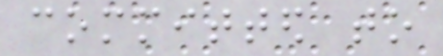committed to
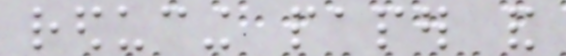reducing paper and
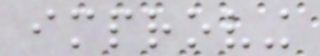improving
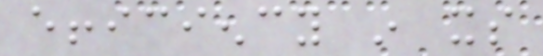efficiency in its
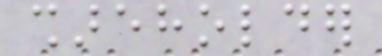shareholder
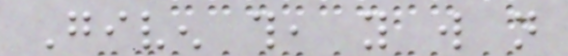Given this, you will not
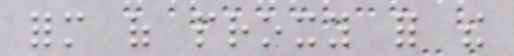form of proxy for the
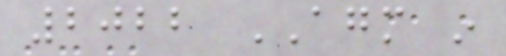2022 AGM in
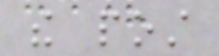the post
